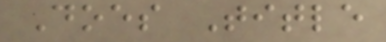Does Title
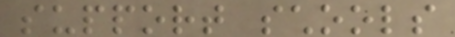support schools
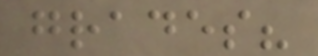grades?
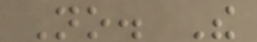No. The
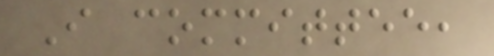I committee,
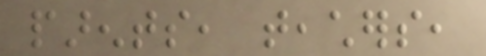parents, teachers,
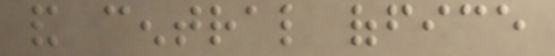and central office
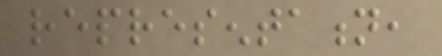representation,
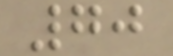70
